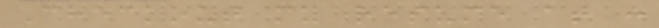Checkout my resume at :
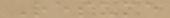Resume
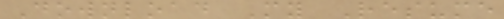Download My Resume
